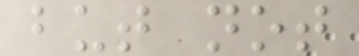but not
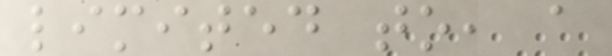limited to, a
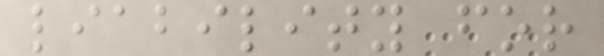liability for
